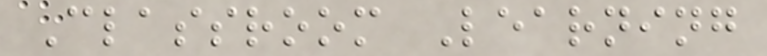Classroom Learning
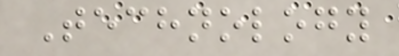Technology
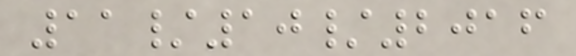11/10/2016
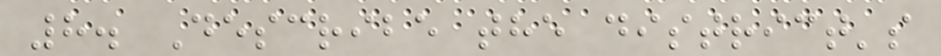8. Describe the district's
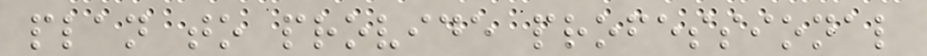plan to provide professional
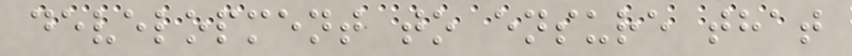development to ensure that
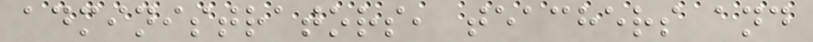administrators, teachers and
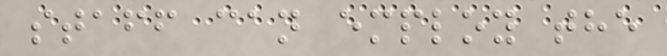staff can employ the
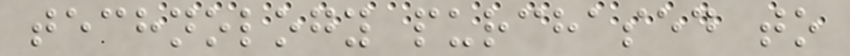technology purchased to
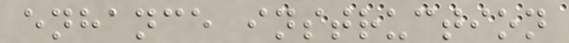enhance instruction
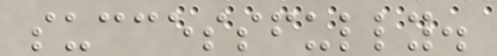successfully.
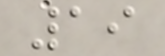19
